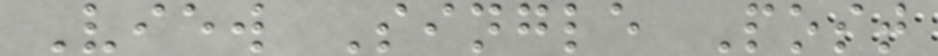View Single Post
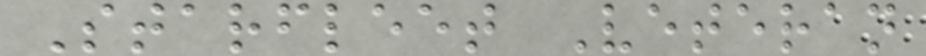Starfleet Veteran
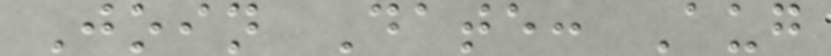Join Date: Aug
